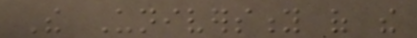The University of the
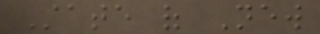State of New
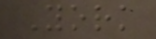York
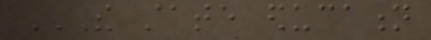THE STATE EDUCATION
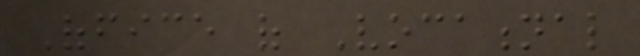Office of Vocational
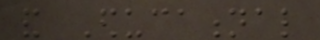and Educational
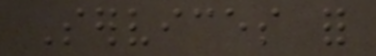Services for
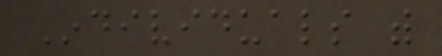Individuals with
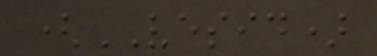(VESID)
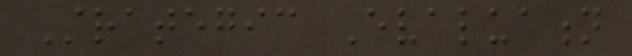Strategic Evaluation
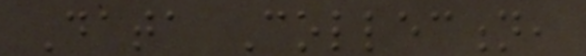Data Collection,
